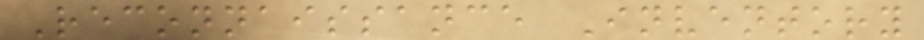Reconnaissance Inventory
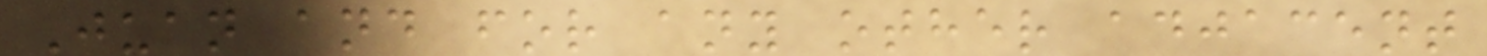Juan and for any other adjacent
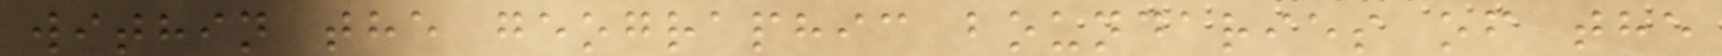within the geographic boundaries of the
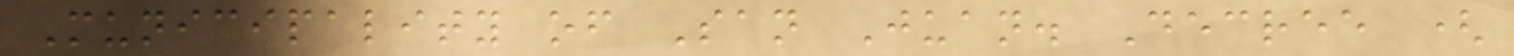Municipality of San Juan. Decree (
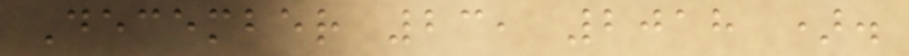December 23, 2018 ).
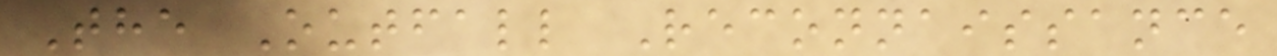The Outfall Reconnaissance
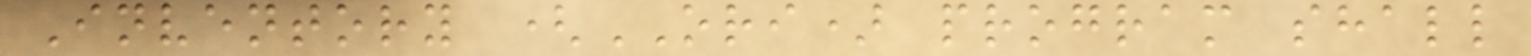Inventory (ORI) program shall
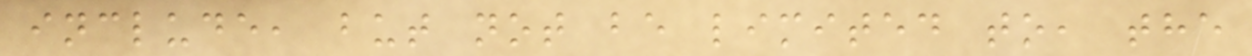include, but not be limited to, the
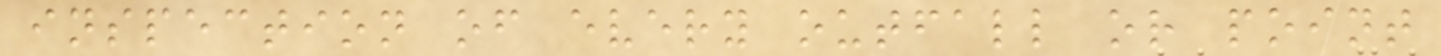inspection of every outfall or point
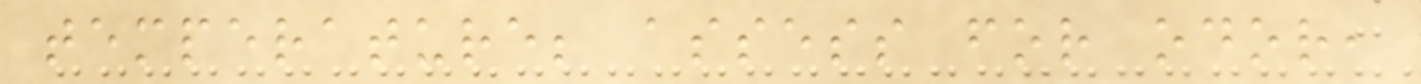temperature; assess for odor,
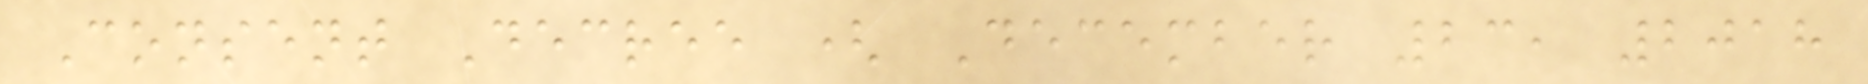Consent Decree ( December 23, 2018
